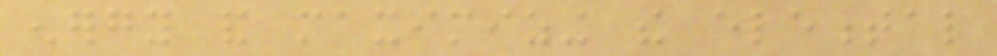energy and maximizing the elemental
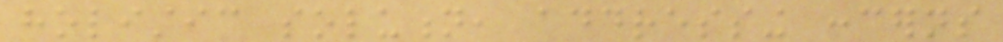holistic solution, addressing concerns
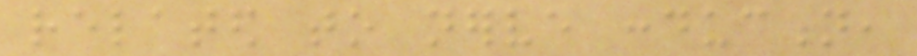related to nerve conduction,
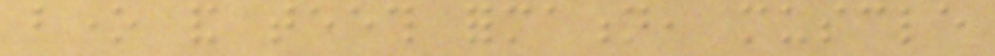bone and teeth formation, muscle
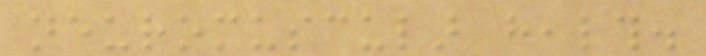neuromuscular health.
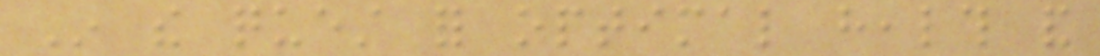In the quest for optimal health and
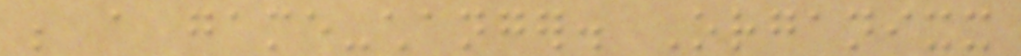be a game-changer. Organixx
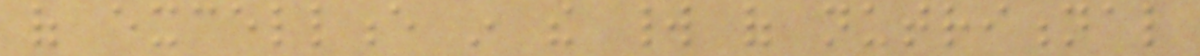of excellence in the world of nutritional
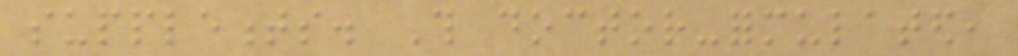supplements. This doctor-formulated,
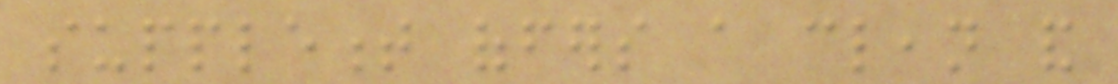supplement offers a clean and
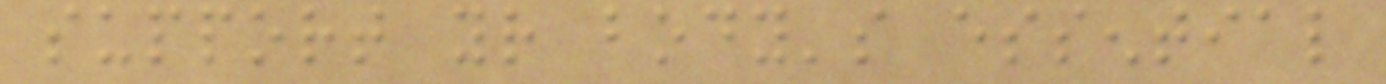support your body's essential
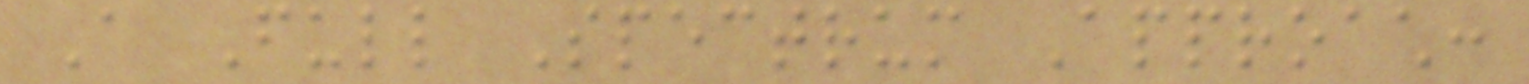A Full Spectrum Approach:
